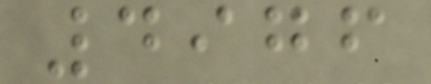4976
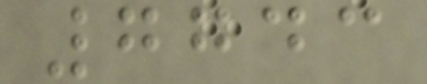7743
